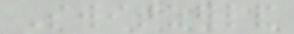Switzerland
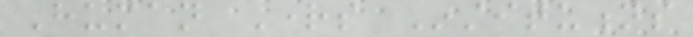Human Rights Institutions
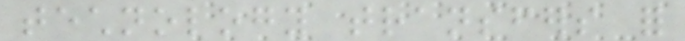technology transfers for
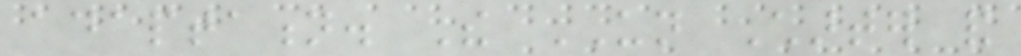adaptation. The UN Charter and
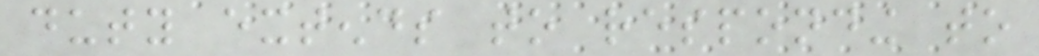duty extends to responding to
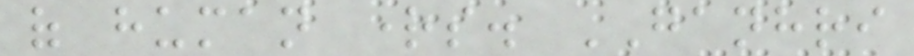of human rights. GANHRI
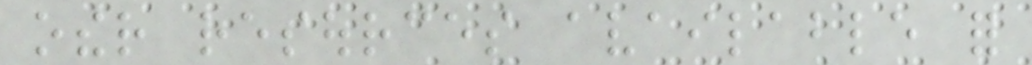other resources available for
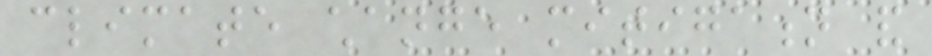climate change mitigation and
